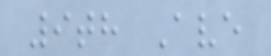9th Ave
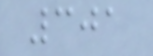301
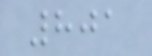801
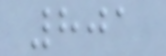801
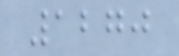1270
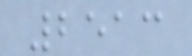2513
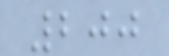200
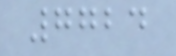7724
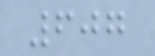607
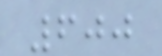600
